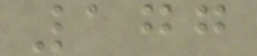177
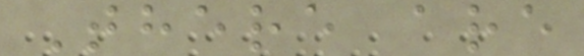There are
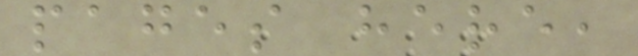pages here,
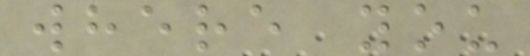where you
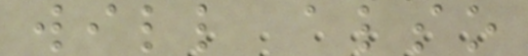will also
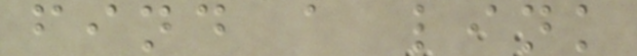find a link
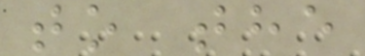to the
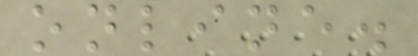online.
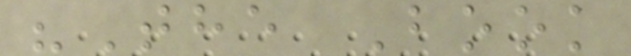"The Book
